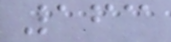163
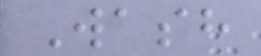Wash
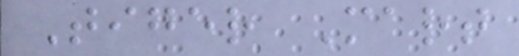Tiger Mart
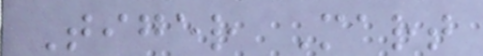Tiger Mart
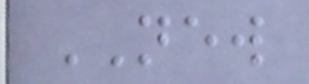NEW
